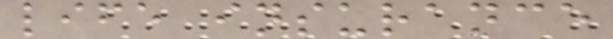life insurance
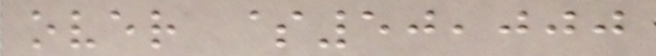over $50,000
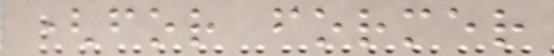(for former
